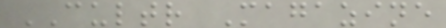CULTR Magazine
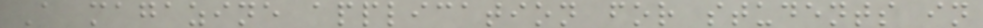A magazine application for students in
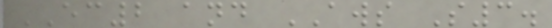EC2 and AWS S3.
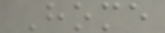Home
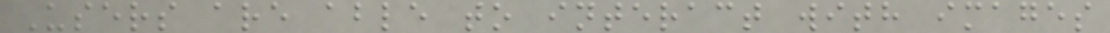Users are able to interact with images
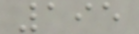195
